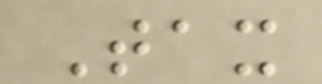Tax
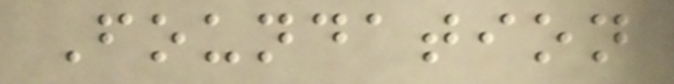Foundation
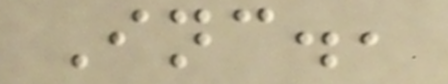Inc.,
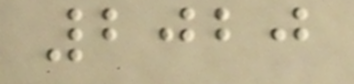2020
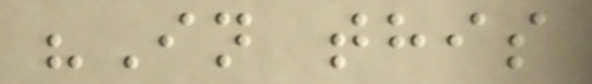"In this
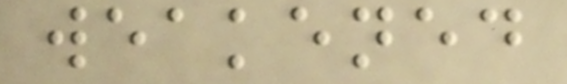weakened
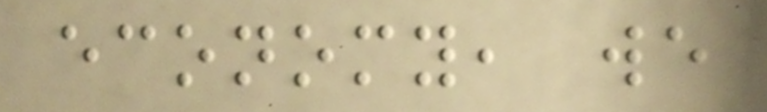economy, we
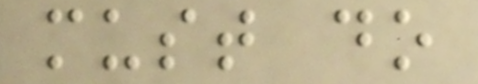must do
